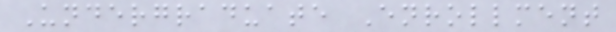Undergraduate Enrollment
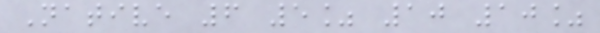Native 6 5% 10 10%
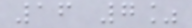16 7%
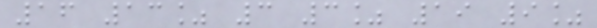16 13% 3 3% 19 9%
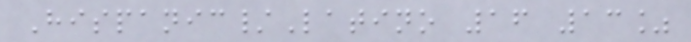Hispanic/Latino 16 13%
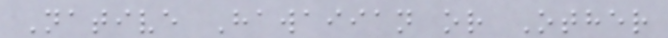Native Hawaiian or Other
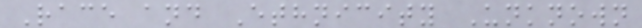Race and Ethnicity Unknown
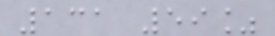131 59%
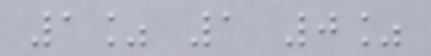1% 1 0%
